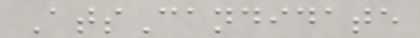AtsCandidate
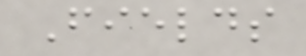Fields
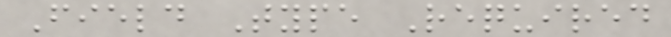Field Type Required
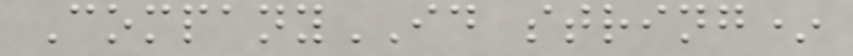CompanyID string*
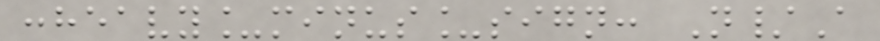:heavy_minus_sign: N/A
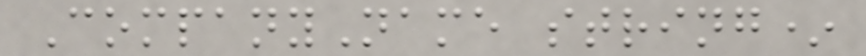CompanyName string*
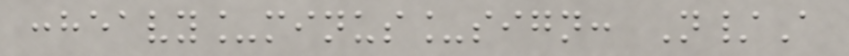:heavy_minus_sign: N/A
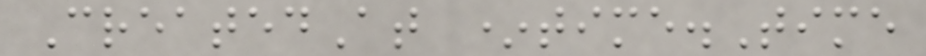CreatedAt *time.Time
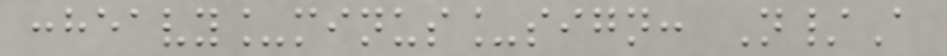:heavy_minus_sign: N/A
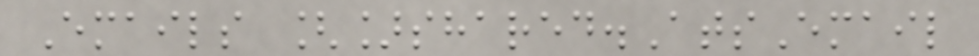Emails []shared.AtsEmail
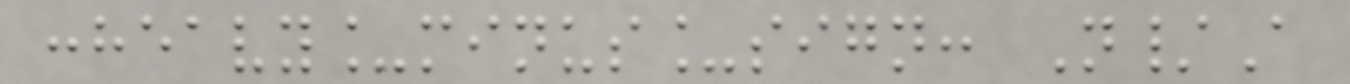:heavy_minus_sign: N/A
